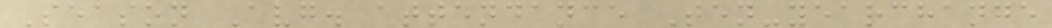Season Avg. attendance Ten-yearchange
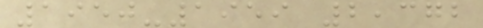1950-1959 2,372
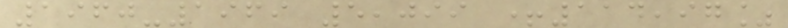1960-1969 5,099 +114,97%
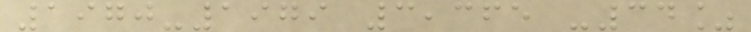1970-1979 3,365 -34%
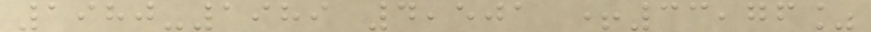1980-1989 4,501 +33,76%
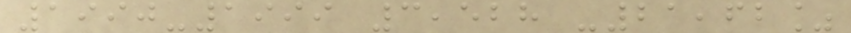1990-1999 3,528 -21,62%
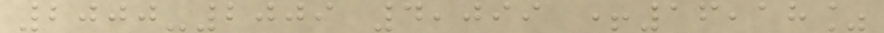2000-2009 4,099 +16,18%
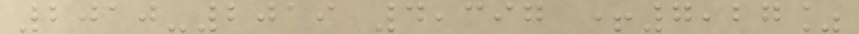2010-2019 4,397 +7,27%
